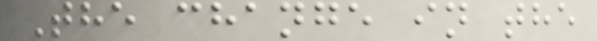The change in the
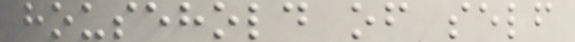household of self
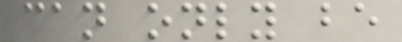can only be
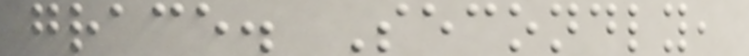grace. Secondly,
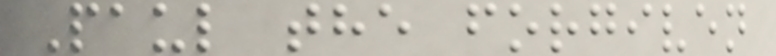Paul the forgiven
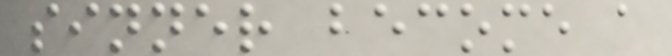sinner become a
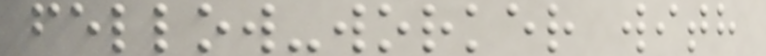fellow-worker with
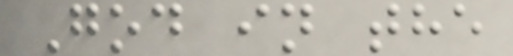God in the
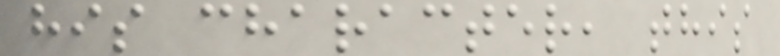his character, this
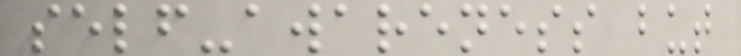self-awareness but
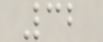32
